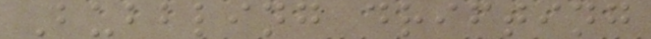Bubbling drifting
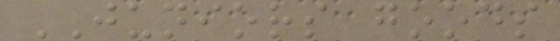JUNIORS goods
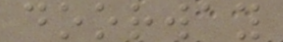doorway
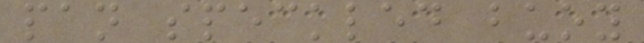pan speckled buoy
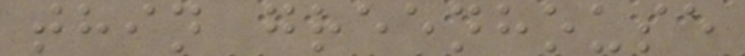thin greenhouse
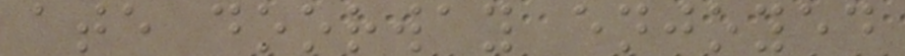ate doorway enjoyed
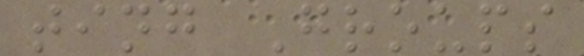ting Groups
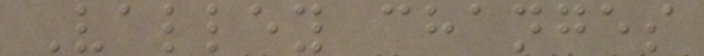Valley changes
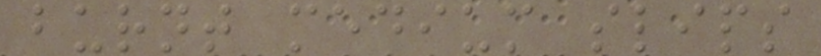burnt medium slips
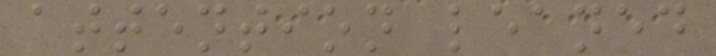attention leaned
